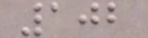102
